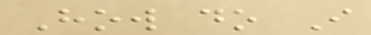How do I
